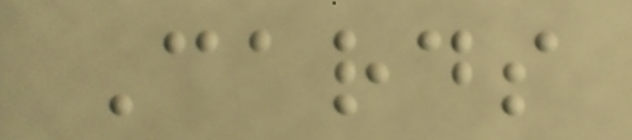Cards
